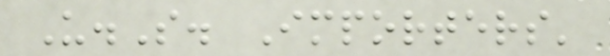U.S. Importers'
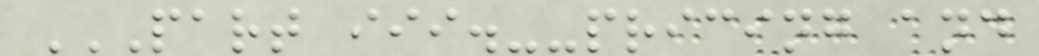PART III.--PRICING AND
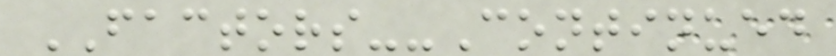FACTORS--Continued
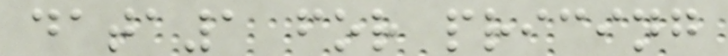data1 for pricing
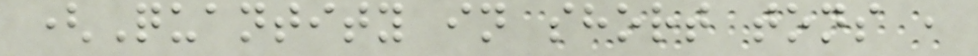(Quantity in short tons ,
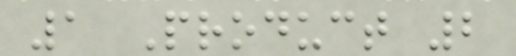1 Product 2
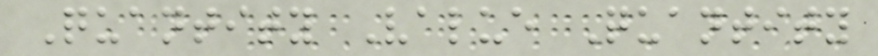Quantity Value Quantity
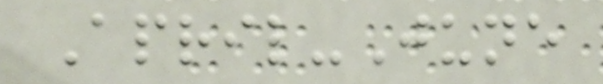April-June
